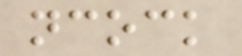ncock
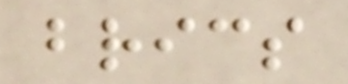brics
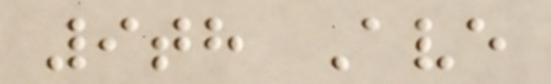9th Ave
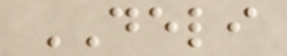DELI
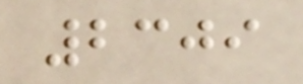2309
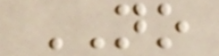NO
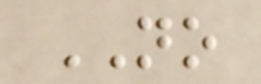NO
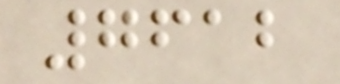7612
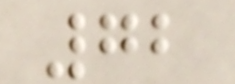72
